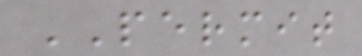PERMIT
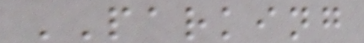PARKING
